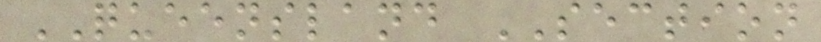QUEENSLAND SECTION
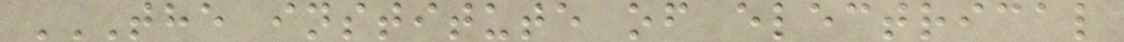THE INSTITUTE OF ELECTRICAL
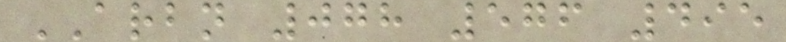ARBN 078 576 495
